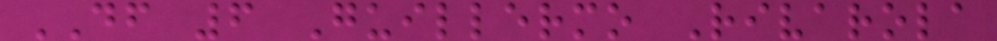DF 6 Guillermo Rivarola
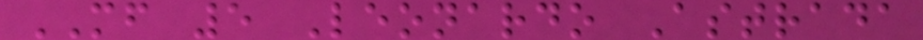MF 5 Leonardo Astrada
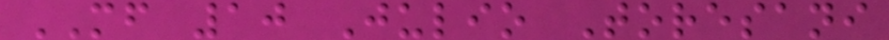MF 10 Julio Toresani
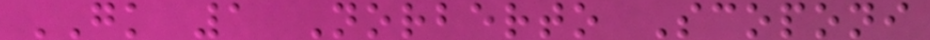GK 1 Norberto Scoponi
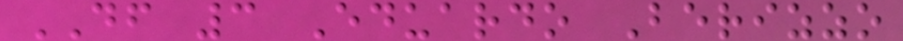DF 3 Eduardo Berizzo
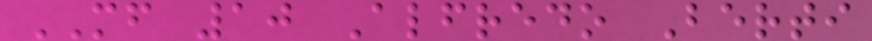MF 10 Alfredo Berti
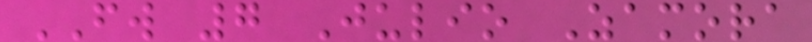FW 7 Julio Zamora
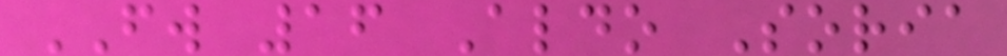FW 16 Aldo Soria
